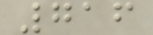716
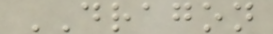DRAGON
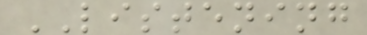LISTENING
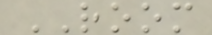ROOM
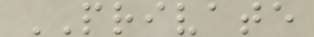PRIVATE
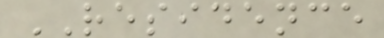RESIDENCE
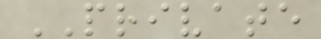PRIVATE
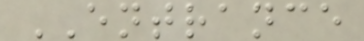ENTRANCE
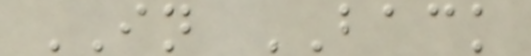IN BACK
